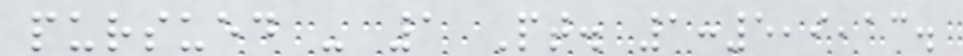pursued - 1 Pt. 1:5,9,13.
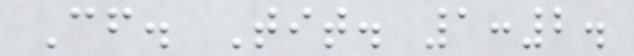Cf. Tit. 1:2.
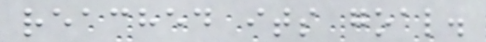reached its goal.
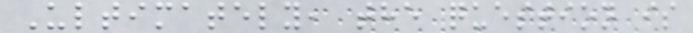Ultimately, the question is
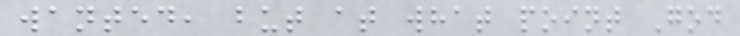wanted, but at what point God
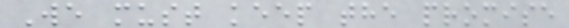We must keep the promise
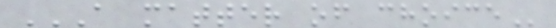A MATTER OF CHOICE
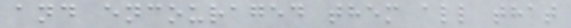and encouraged them all that
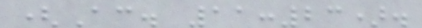(Ac. 11:23).
